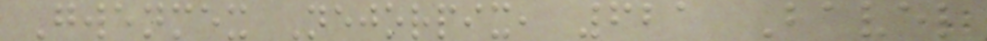Gwenmex Nejorpix, 621 Bavel
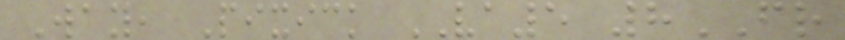Way, Pixick VA5 8FR
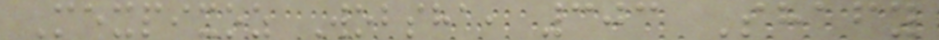Mexpixoz Wobsha, 303 Shafy
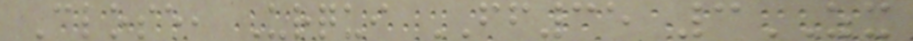Close, Urqui FF35 3ZX
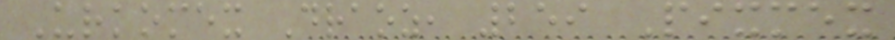Urkomex Draoz, 259 Pixmex
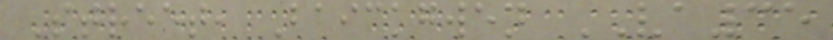Street, Baickgwen VA35
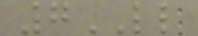7LL
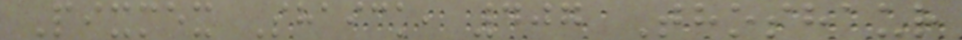Pixmex Shaick, 407 Thoshaur
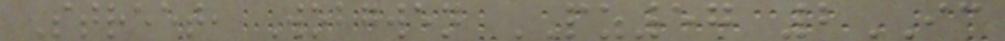Street, Wobgwen PZ57 2IC
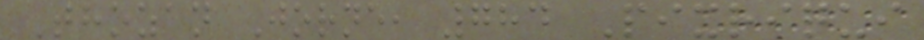Thozan Jorne, 784 Pixriqui
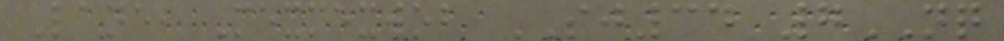Lane, Mexmexwob SJ34 7NQ
